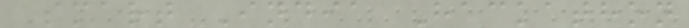Smart India Hackathon
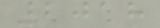2018
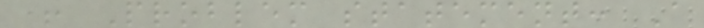+ Problem statement: A
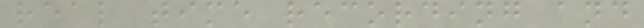real time recording and
